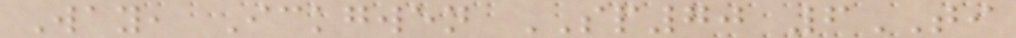Way, Ickgwen SP70 6TI
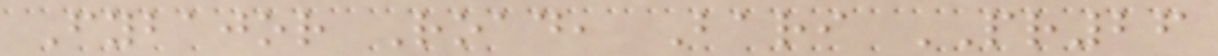Fybajor Road, Bari PR26
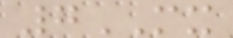7MX
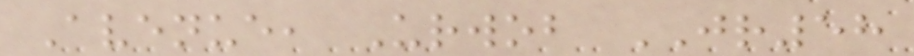Avenue, Urwob JR58
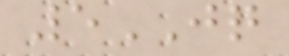5JQ
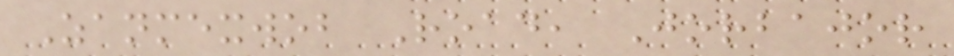Zanmexwob Road, Jorbajor
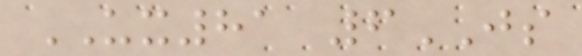UX81 6JS
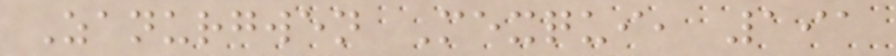Zanurgwen Mexqui, 191
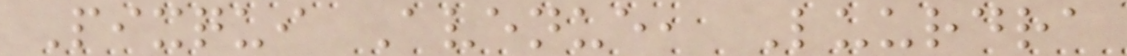Pixqui Avenue, Luurdra
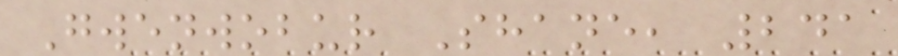Gwenwobur Shane, 241
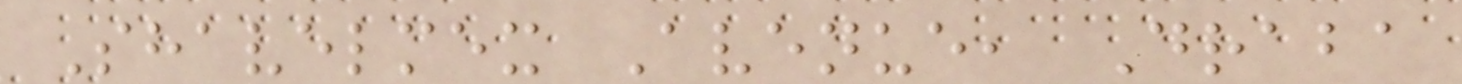Shavelmex Avenue, Draba
